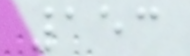153
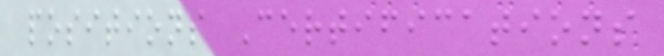positions Certifications
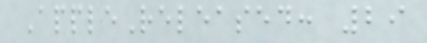AppleReleased: 29
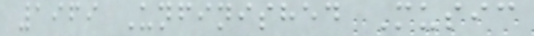1969 Unfinished Music
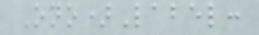Ono)Label:
